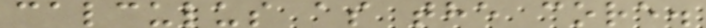calculus as the core.
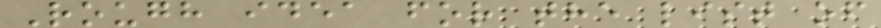Rough idea for the list of
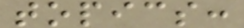topics:
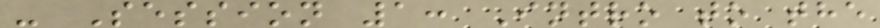- Session 1: Intro to the
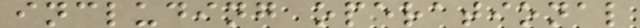including operational
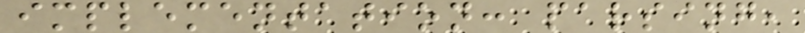implementation: parsing,
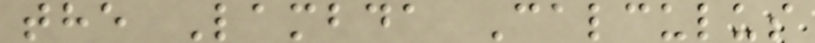the Lambda Calculus
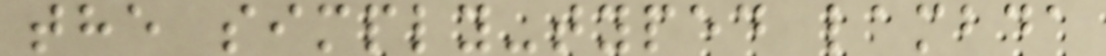the simply-typed lambda
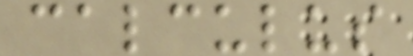calculus
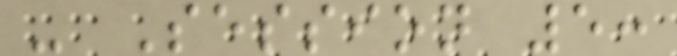- Session 5:
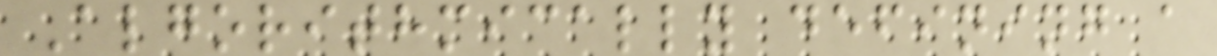Algorithmically defining a
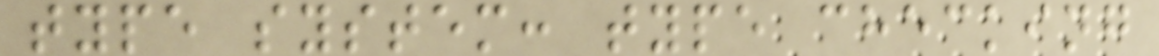type system: type checking
